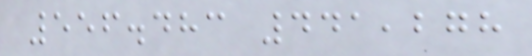556.483 441,278
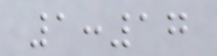1:17
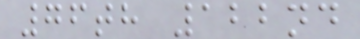76th 122nd
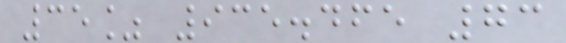35% 935.465 73
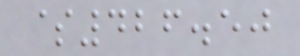$426.50
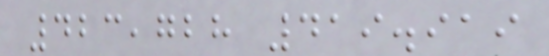423,728 419.919
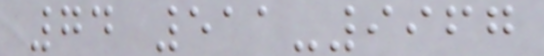74 511-9967
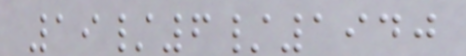19/6/1940
